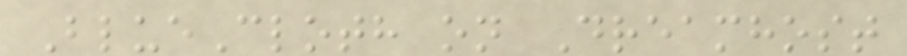BlueCloth on Dreamhost
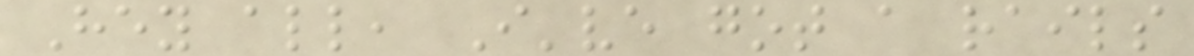Hey all, I've got a rails
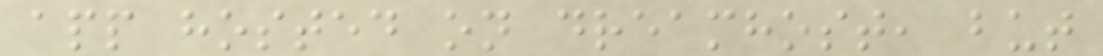app hosted on dreamhost, but
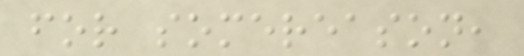for somereason,
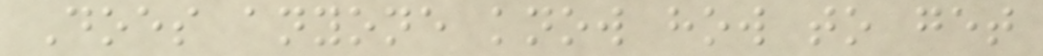Does anyone know how to get
